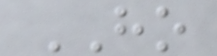HO
